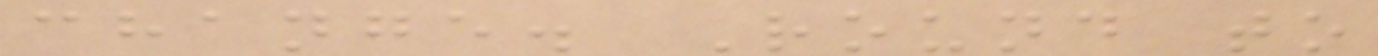change. Round to
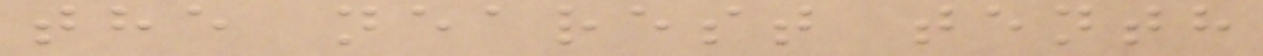the nearest tenth
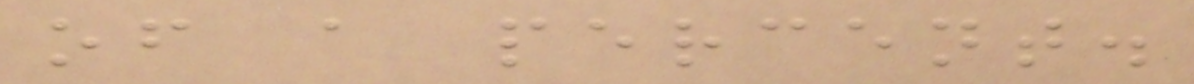of a percent.
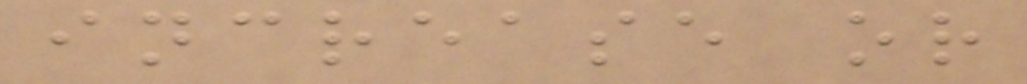increase or
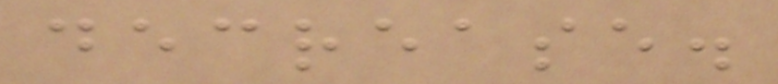decrease.
